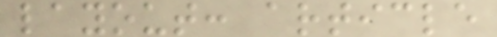layout: article
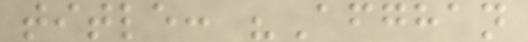title: "Afghan
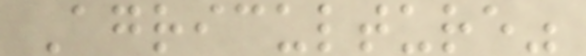Agriculture"
